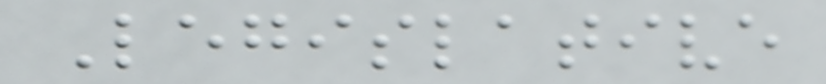Legislative
